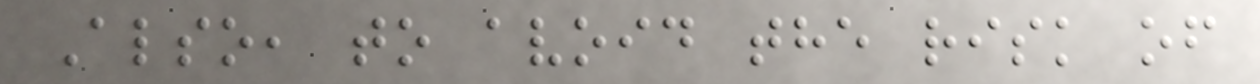Also, to avoid the risk of
